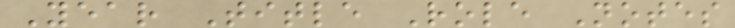Year Title Role Notes
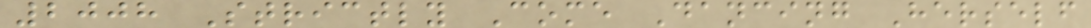2008 Strictly Come Dancing Herself
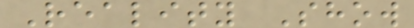Reality Show
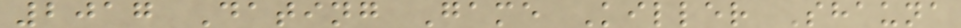2017 Dating Game Killer Shauna
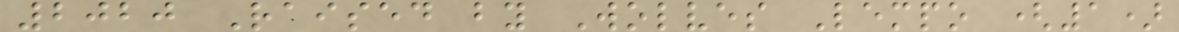2020 Raised by Wolves Lempo (1)
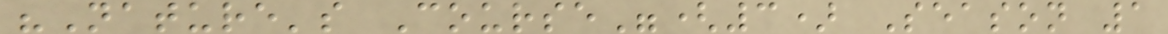"Nature's Course"(3) Season 1
